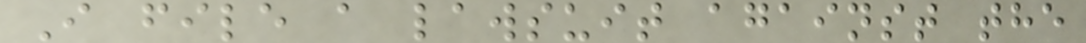I file a lawsuit against the
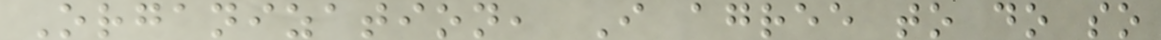Organization, I agree to do so
